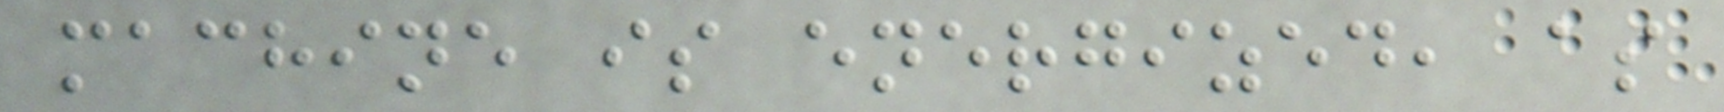machine is energized, as
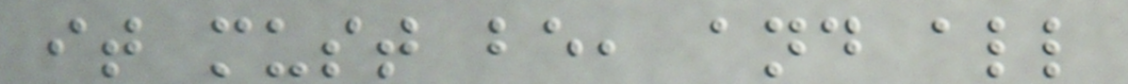it must be, and all
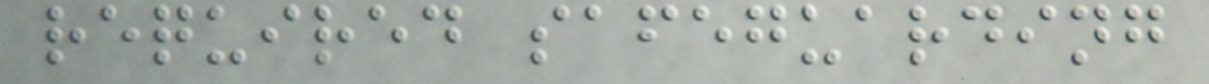required safeguarding
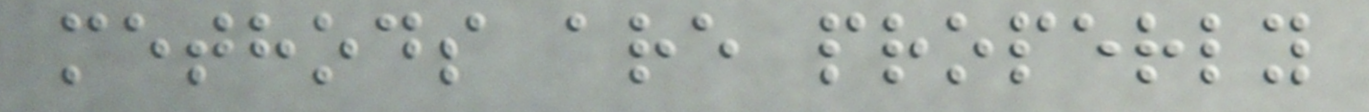methods are properly
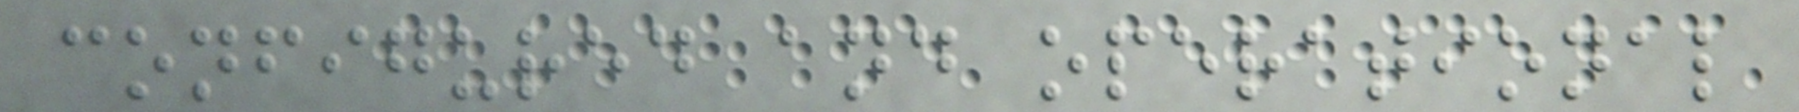configured and operational
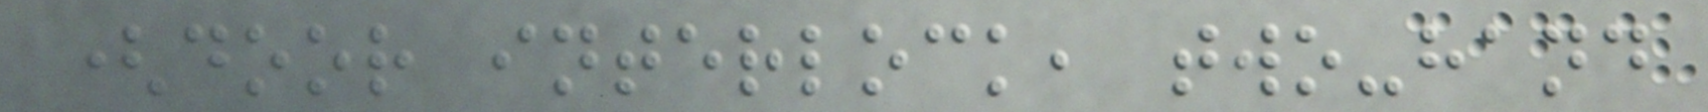(door interlock, two-hand
